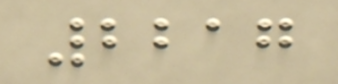2217
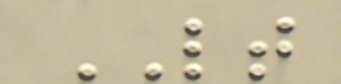LT
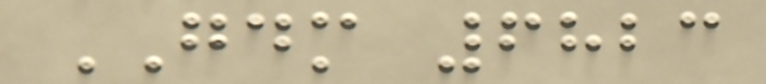GDM 6823
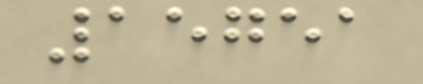15751
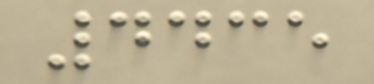4435
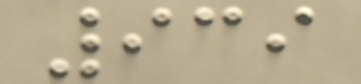939
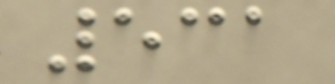531
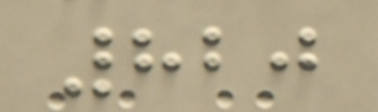820
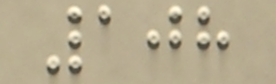108
